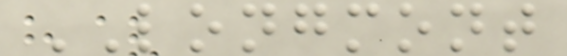LONGMONT
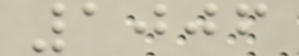1006
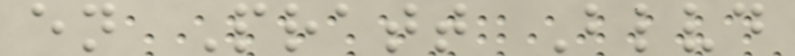en Pratt Blvd
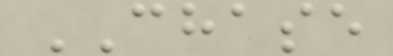CHASE
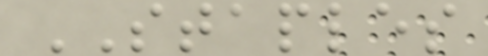STAPLES
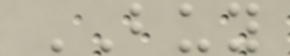BUY
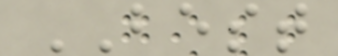BEST
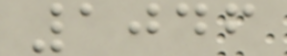1046
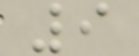9
